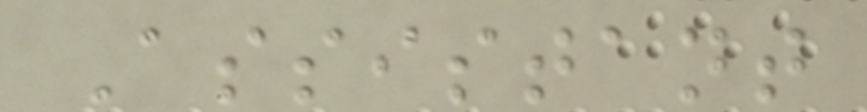Assistant
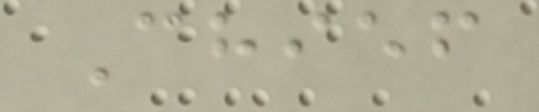Chief
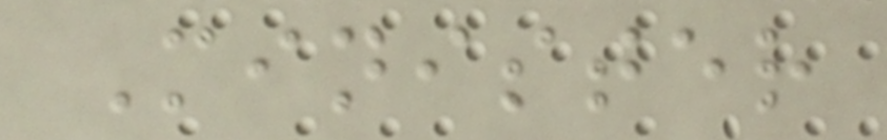Minister
